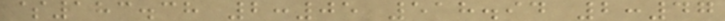$183.38 2:05 518.94 2:47
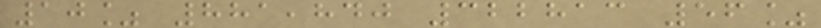10% 881,840 322813 56%
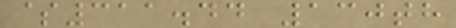$311.44 130th
